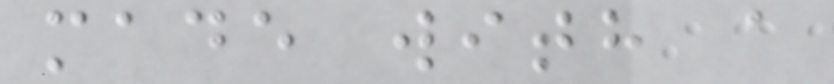made with a
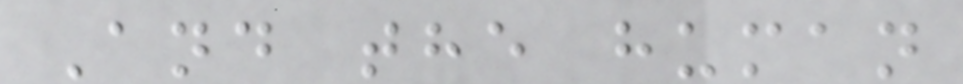And the human
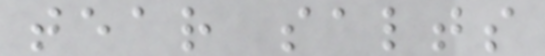tear salts
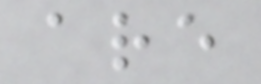are
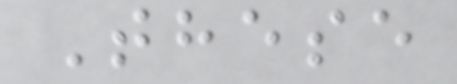These
